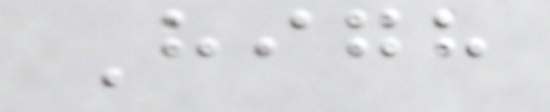High
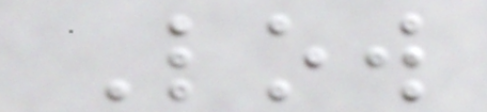Low
